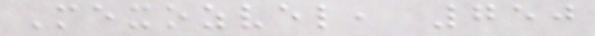Mexozvel, 750
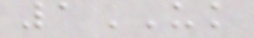1UK
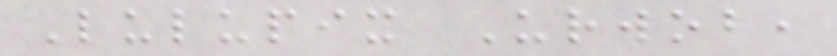Lulupix Urwob,
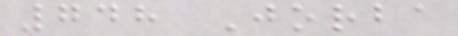748 Jorba
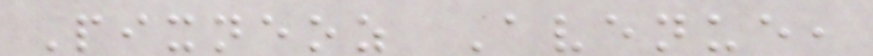Pixneoz Avenue,
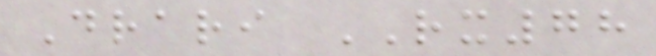Drari RX78
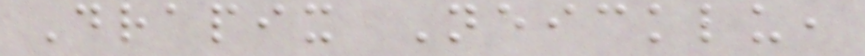Drapix Neicklu,
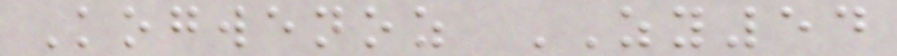Kogwenoz ZY54
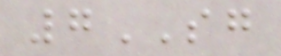7SG
